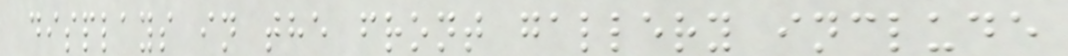displays in the front gallery include
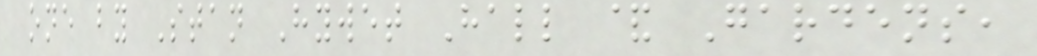one by Stan Hywet Hall & Gardens,
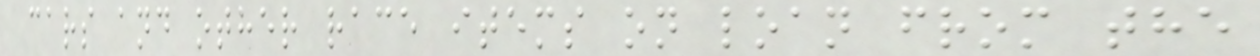cars and other race items on loan from the
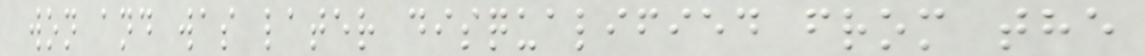won and was later disqualified from the
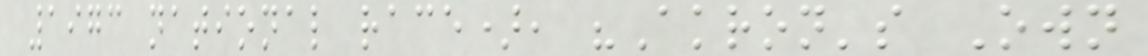1973 national race), "Akron's Own
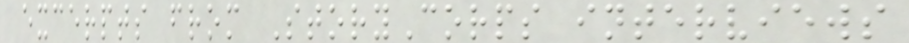excerpts from StoryCorps interviews
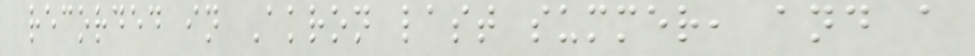recorded in Akron last summer, and a
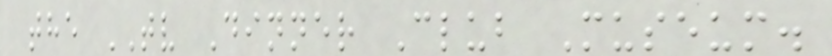the TV Dinner Club Museum.
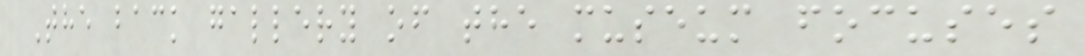The back gallery of the museum focuses
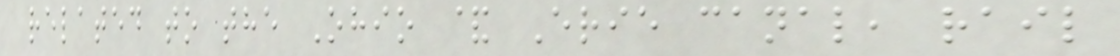related to the Ohio & Erie canal, rail
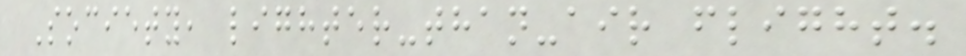Society, lighter-than-air flight.
